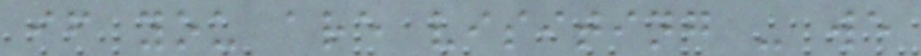if you are visiting - we
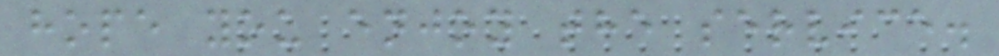hope you enjoy the service.
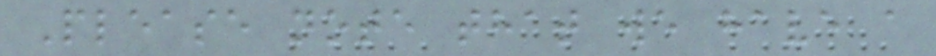Please note that we have a
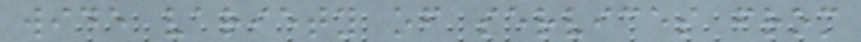wide variety of services from
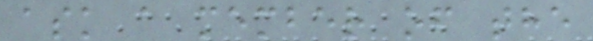ask a member of the
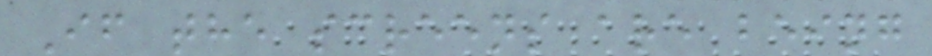If the screens are being
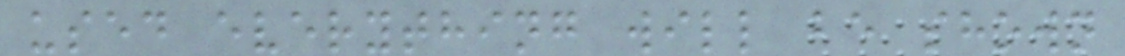used everything will be shown
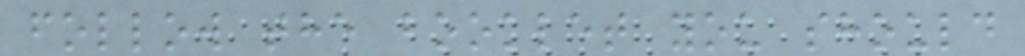follow the booklet you should
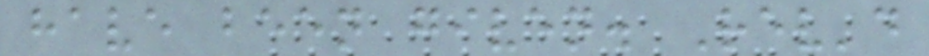have been given. Rev'd
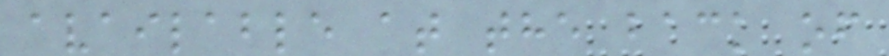available at the back of
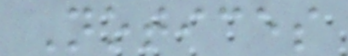Notices
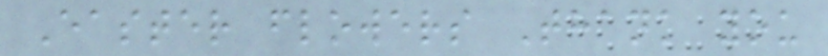Easter flowers Thank you
